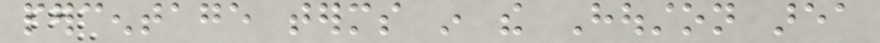percentage terms in the Houston area
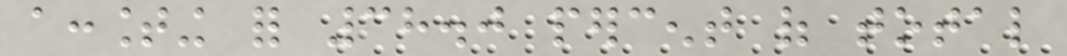accounting for 38.0 percent of total
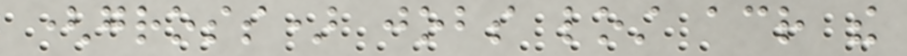(gross) jobs lost across the
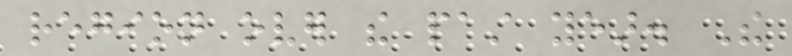region over the past year. The
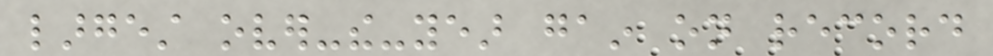largest over-the-year gain on record
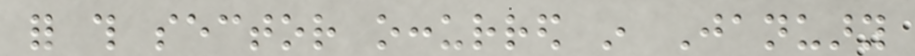for this sector occurred in January
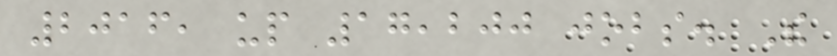2016, up 17,200 jobs. The
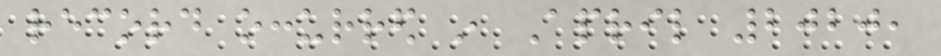record occurred in April 2020,
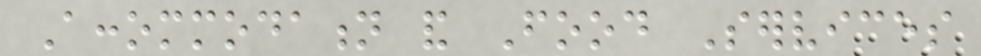Accommodation and Food Services
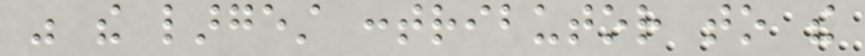was the largest contributor to the
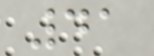41
